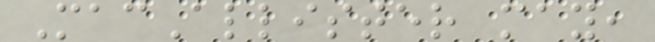MacAllister may,
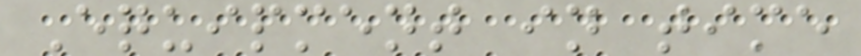Equipment in time
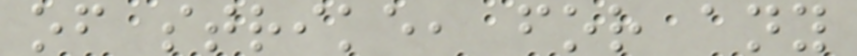of strike, for any
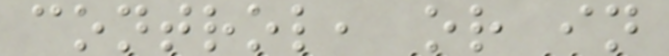control, or in
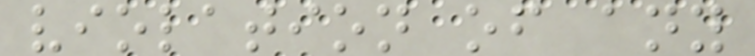violation of any
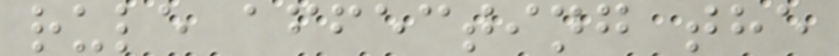rule affecting the
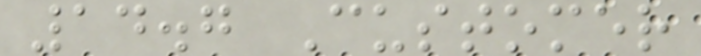14.7 Customer
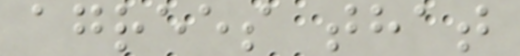agrees that
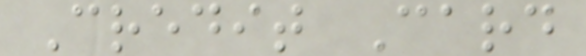Credit Card
